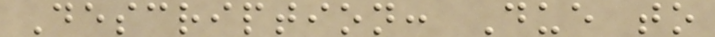Description: Due to
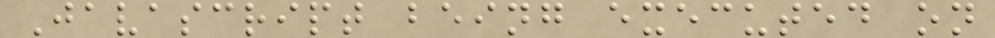Javascript being executed on
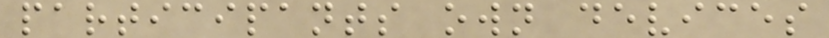participants own devices
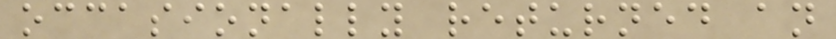occasionally returned an
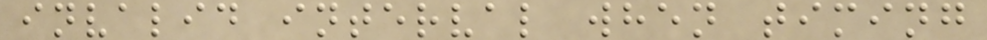invalid interval when timing
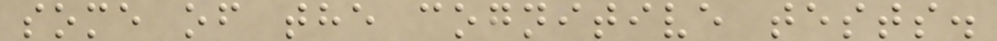some of the cognitive tests.
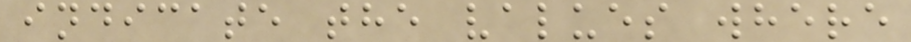indicate the values where
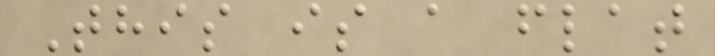This is a flat
